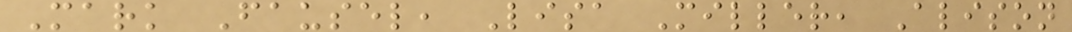Mark Fausel, Lisa Miller, Alison
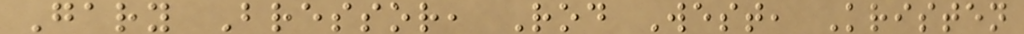Gary Bressor, Rod West, Kristen
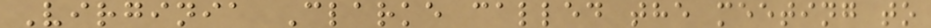Virginia Clarke called the meeting to
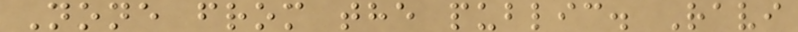None from the public. Ravi
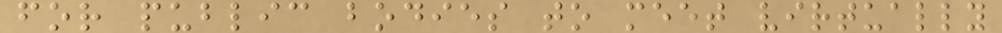for public bodies to meet virtually
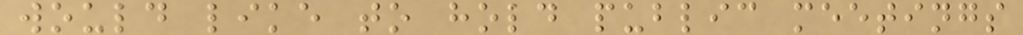would like to hold public meetings
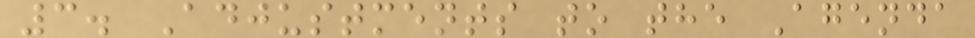3. Adjustments to the Agenda
